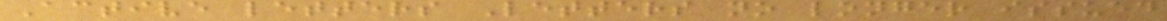Active letters Letters no longer issued
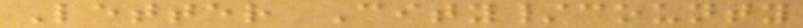Letter City/county
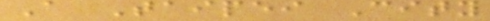A Taipei City
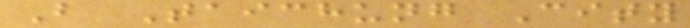B Taichung City
